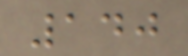140
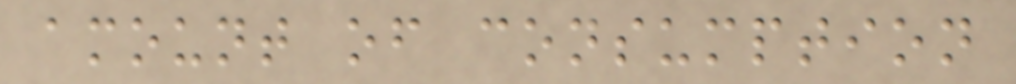amount of consumption
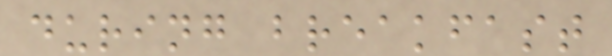during breakfast
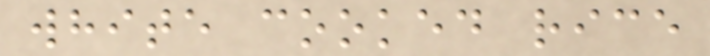white cooked rice
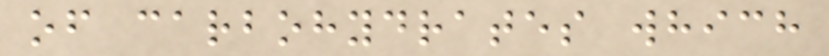of carbohydrates which
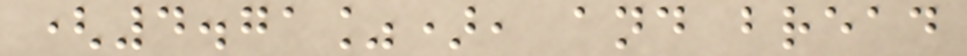(4.71%), and bread
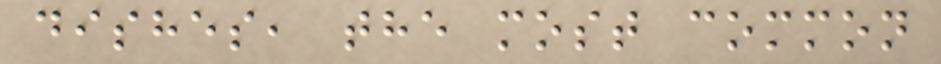dishes, the most common
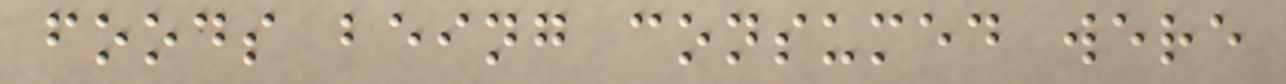foods being consumed were
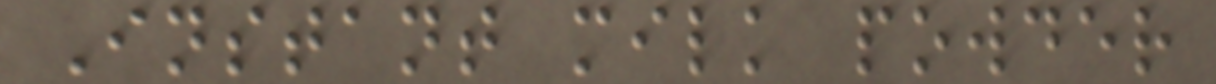Instant milk powder
